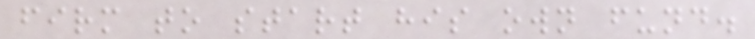firm to start his own fund.
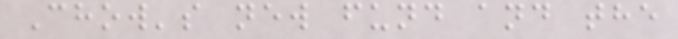Chow's new fund and the
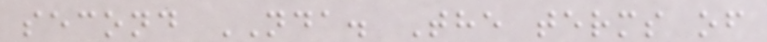second NDA. The terms of
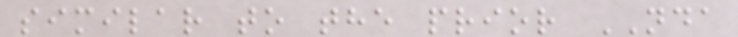similar to the prior NDA
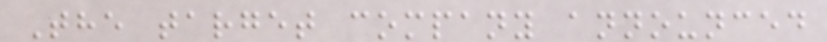The target company announced
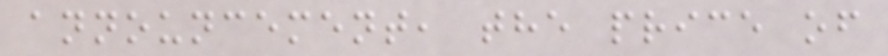announcement, the price of
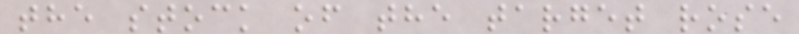the stock of the target rose
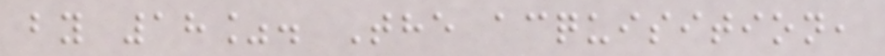by 18%. The acquisition,
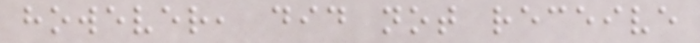however, did not receive
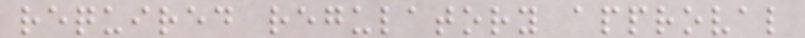required regulatory approval
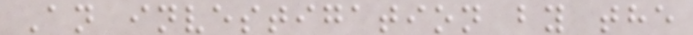An investigation by the
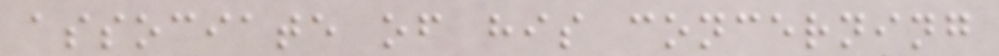associate of his concerning
